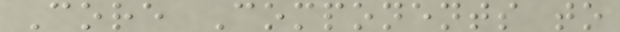Core Components to
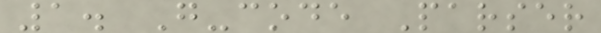1. G-code Parser
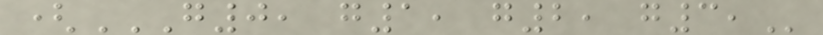(G0, G1, G2, G3,
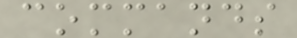commands
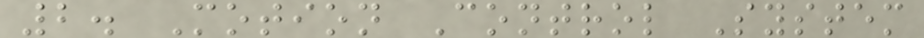2. Motion Control System
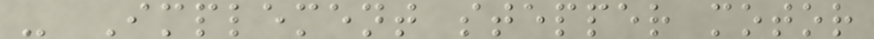- Implement stepper motor
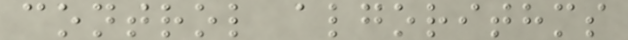control algorithms
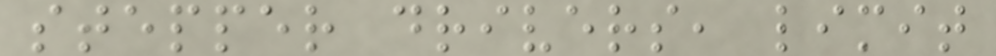stepper drivers, limit
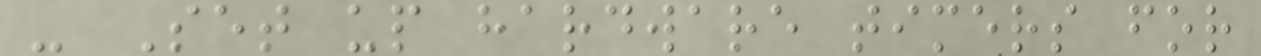- Set up hardware timers for
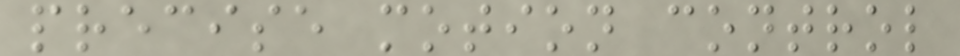precise motion control
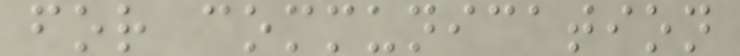for communication
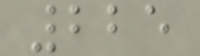225
